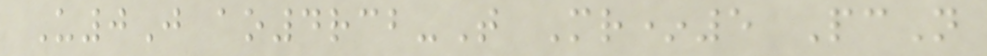U0J ao4rcb-T Mr*5 PcN
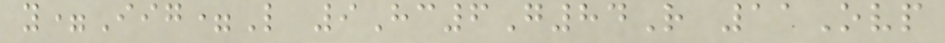y=Iig=L 9Hc6G84R 11Ovp
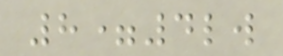8=4lw
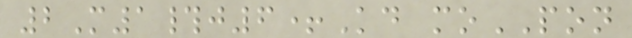2M1#j6+Kd moPON
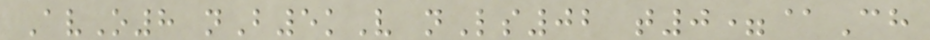AvO8 nB5kV nLs02 t0=@Ch
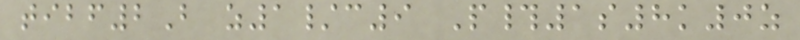tibf2B z1/c9 P#1s8k0z
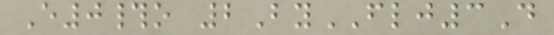E0#o 2ByFLJ3D
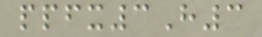ppfx3H3
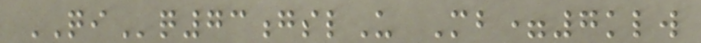QIq73gslU Mb=7klw
